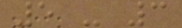5 - 3
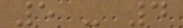5 - 4
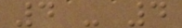4 - 4
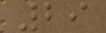29
